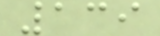139
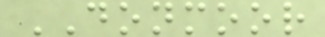DONMOOR
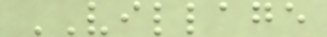VILLAGE
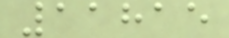11815
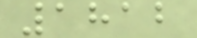1812
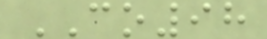CO98
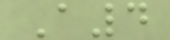A4
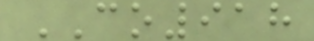CO918
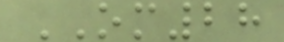OM28
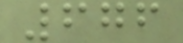676
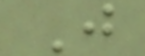J
